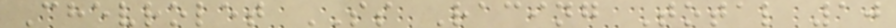Chevrolet SS Racing Total 10
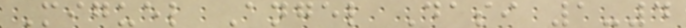Miguel Angel Dasi 1-4
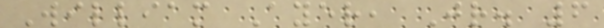William Ayer, Jr. 6
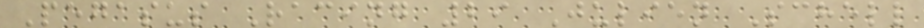Pegasus Racing 29 Julien Schell
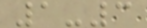1-3
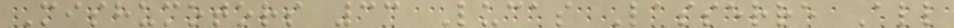Mishumotors 33 Lucas Lasserre All
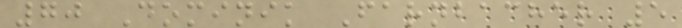70 Dominik Farnbacher 5
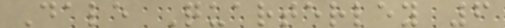Dale Quarterley 6
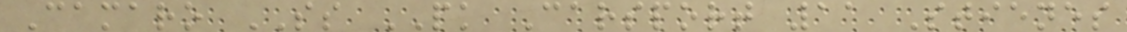Camaro SS PK Carsport 11 Stienes
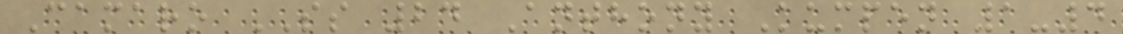Camaro SS 24 Anthony Kumpen 1-4
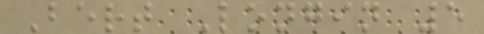Bert Longin 5
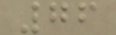76
